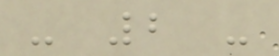- 2 -
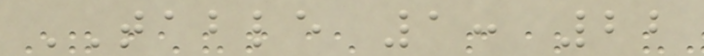TABLE 1: 22
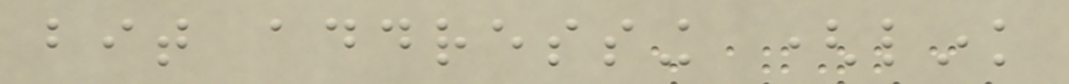bit addressing (link
